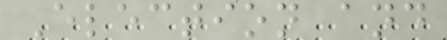Election and
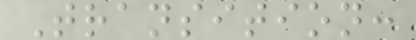Transition:
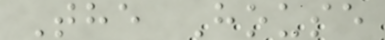The House
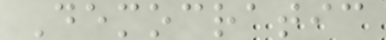Democratic
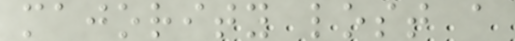majority lost a
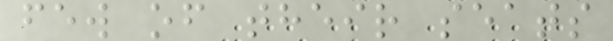few of their seats
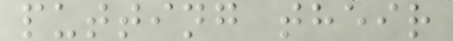putting their
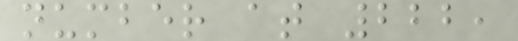number at 222,
